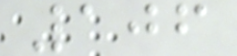106
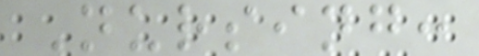Nursing:
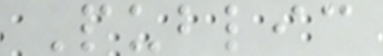Public
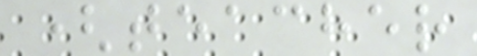(teacher
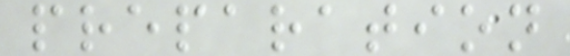preparation
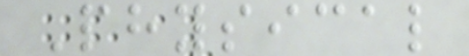Physical
